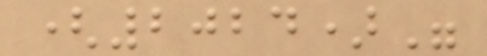(2024)"
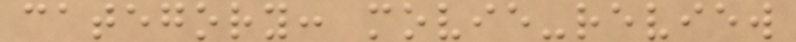category: movie-review
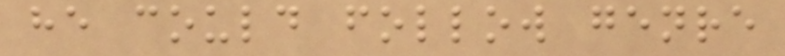he could follow genre
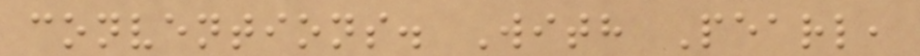conventions. With Pearl,
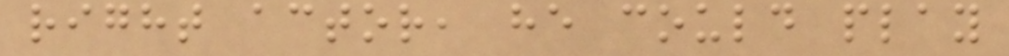right actor, he could play
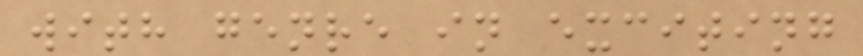with genre in exciting
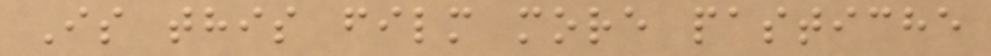Is this film more pastiche
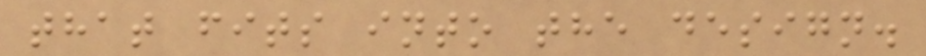that fits into the design.
